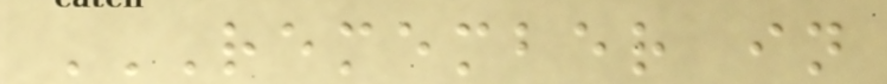REMEMBER IN
